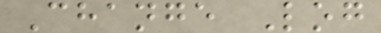Change Log
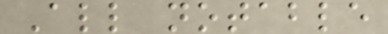All notable
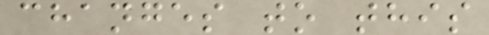changes to this
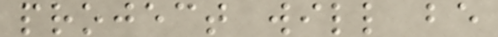project will be
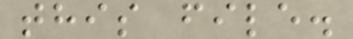this file.
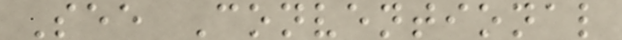See Conventional
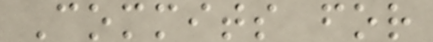Commits for
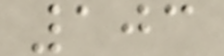103
